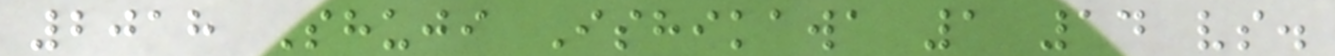2018 Shuji Ishikawa 1 14 vs.
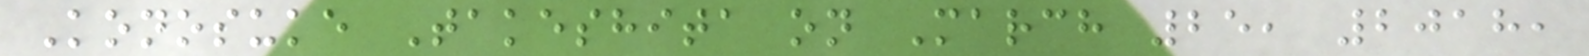Konosuke Takeshita on March 25, 2018,
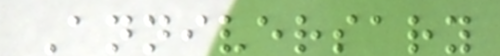Anniversary
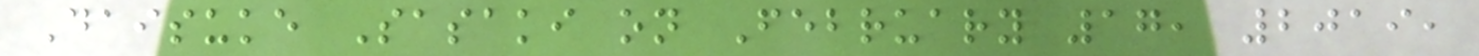Daisuke Sasaki on February 17, 2019,
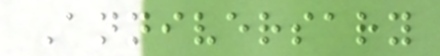Anniversary
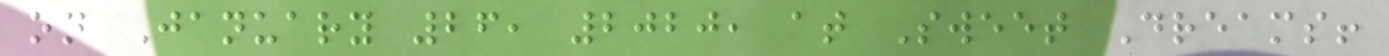on January 26, 2020, at Sweet Dreams!
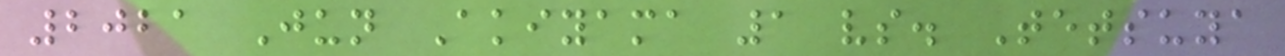2021 Jun Akiyama 1 vs. Tetsuya
